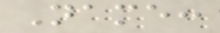Name:
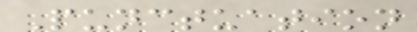Punctuation
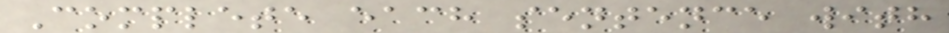Complete each sentence with
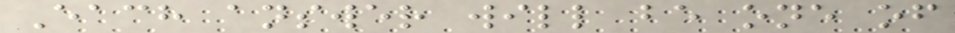Each answer will be one of
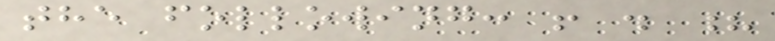the following: ! . ?
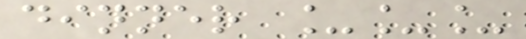dinner ___
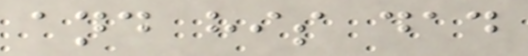and his dad
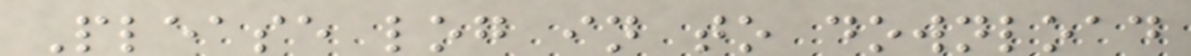Please log in to download
